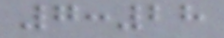7:28
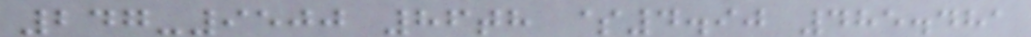247-9500 86th $4.90 485.481
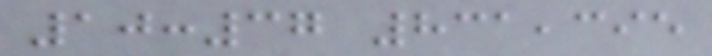10:37 831,395
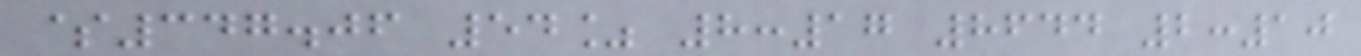$347.06 54% 8:17 8644 2:10
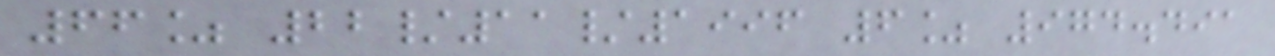66% 22/11/1996 6% 974.491
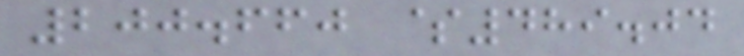200.660 $489.04
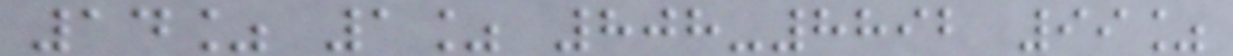14% 1% 808-8892 99%
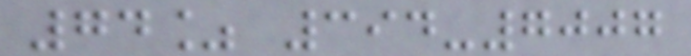74% 394-7007
